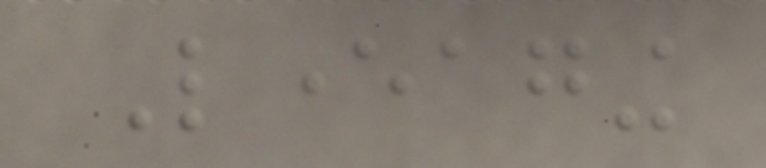Leveraging
